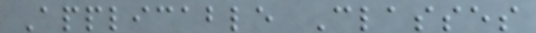Applicable Classes
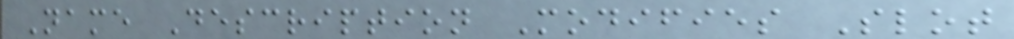Name Description Modifies Slot
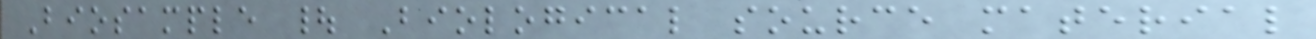Biosample | Biological source material
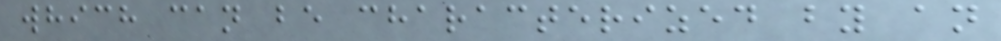which can be characterized by an
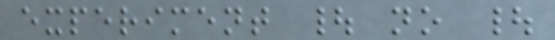experiment | no |
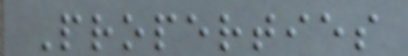Properties
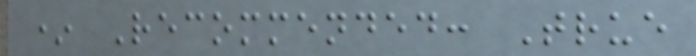* Recommended: True
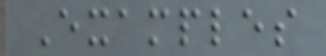Examples
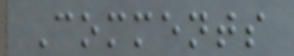Comments
